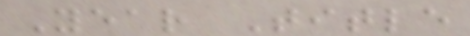Year Title
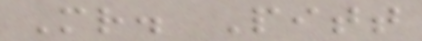Mr. Pitt
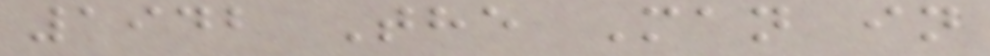1942 The Man in
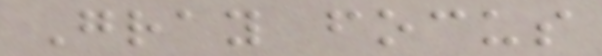Gray focus
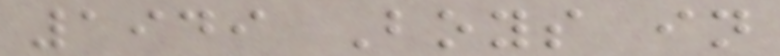1949 Boys in
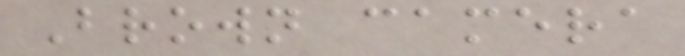Brown camera
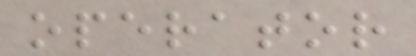operator
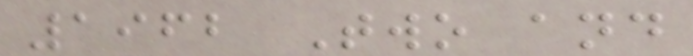1962 Two and
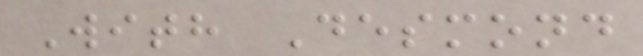With Desmond
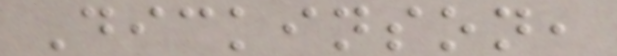Dickinson,
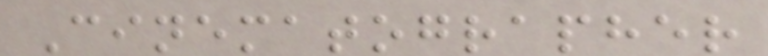Cinematographer
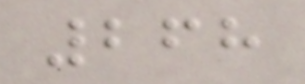268
